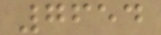7654
